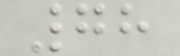78
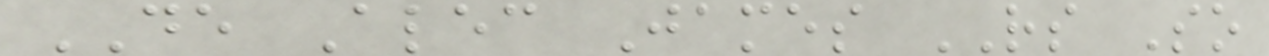DE Alec James RS So
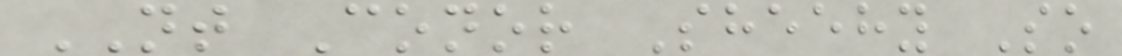NT Conor Sheehy So
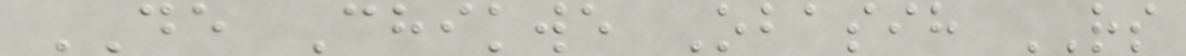DE Chikwe Obasih RS
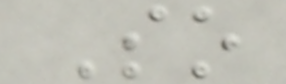So
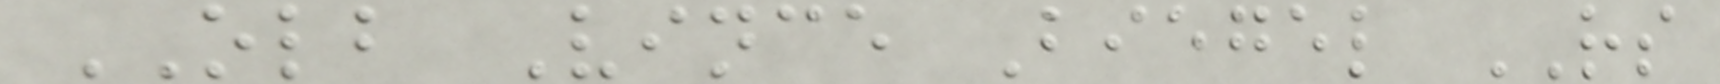OLB Vince Biegel RS
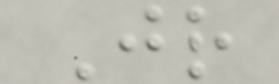Jr
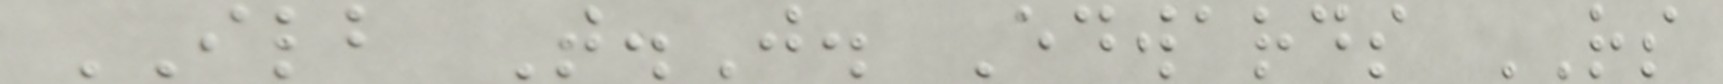ILB T.J. Edwards RS
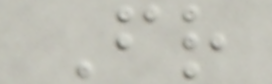Fr
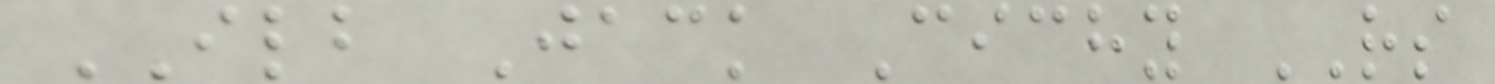ILB Jack Cichy RS
